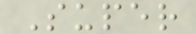Super
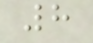8
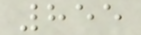855
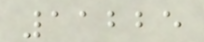11225
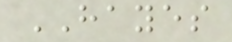HAYES
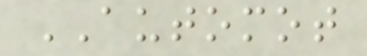AUTOMOT
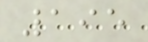195
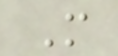M
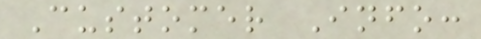Customer Info:
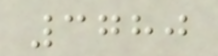3780
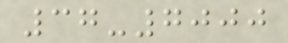37-7000
